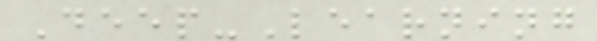Deep-Learning
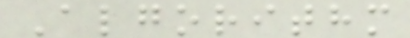Algorithm
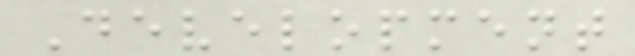Development
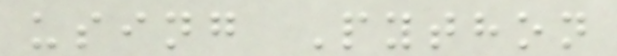using Python
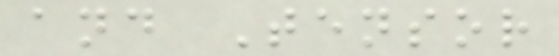and Tensor
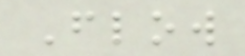Flow
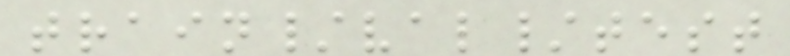train/val/test
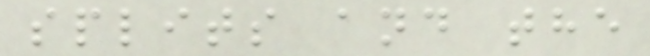splits and the
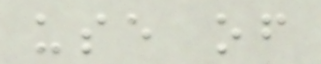use of
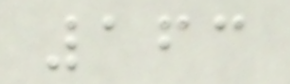163
